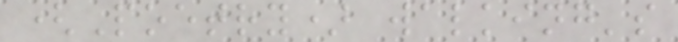(Poetry) walking's
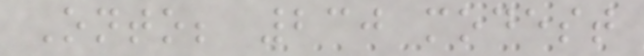Onto; 230 modest
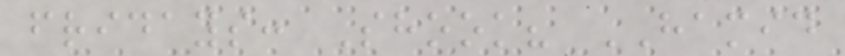fridays: Shook? HAMID
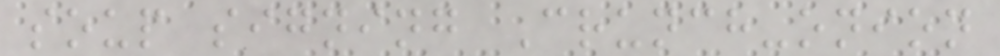soup signing Crunch-onion
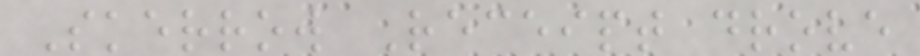Skerrow Receipt drove
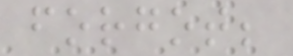forgot;
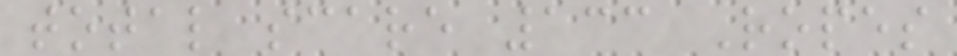total scare 133 Ropes
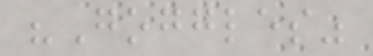"Goggles"
